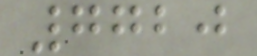7720
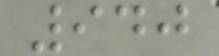940
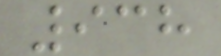938
